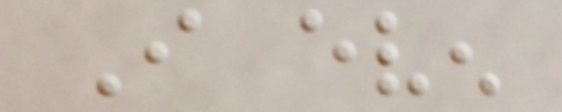I even
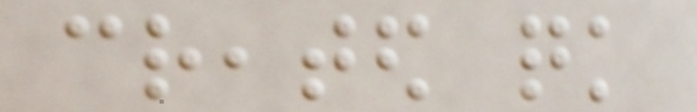created quick
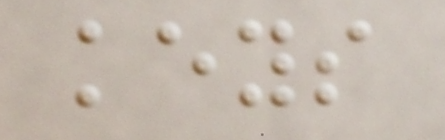keys
